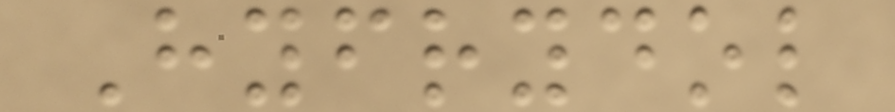Hyfrydol
